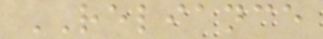RELIANCE
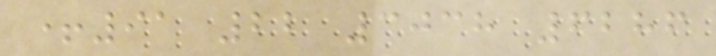+91 22 3038 6286
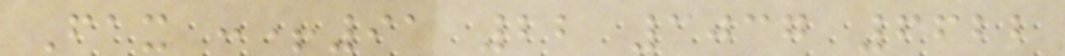Fax :+91 22 3037 6622
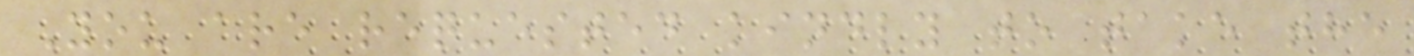You are requested kindly to take the
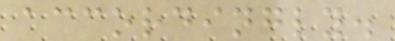accordingly.
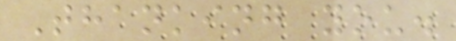Thanking you.
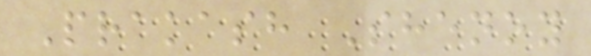Prakash Shenoy
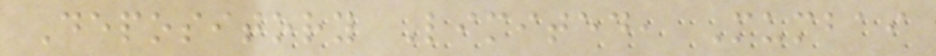Depository Limited, Mumbai
